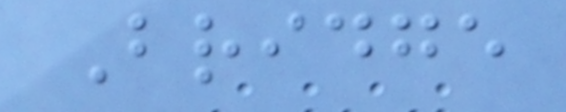Bridge
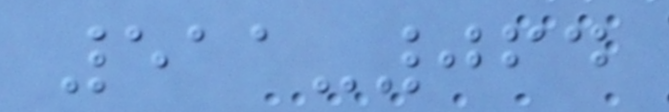511-064
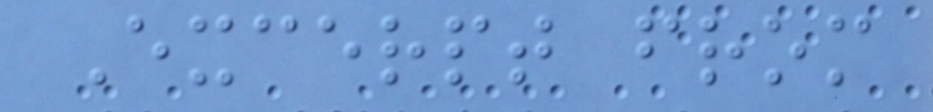Excerpt from
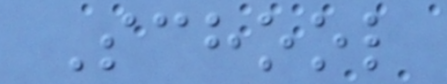School
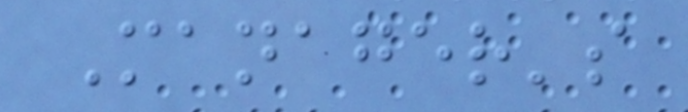Manager's
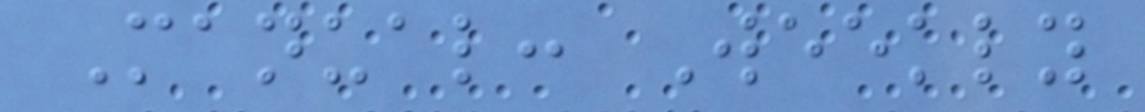Manual: Weekly
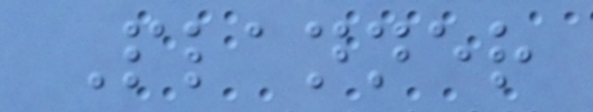Planner
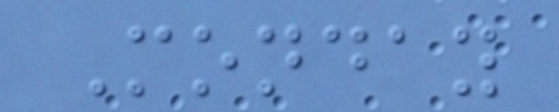Monday
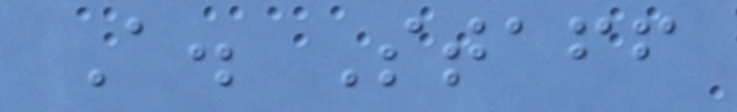A. Staff
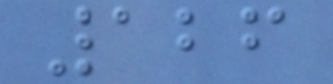126
